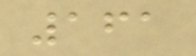161
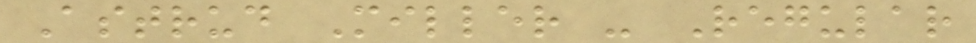Astrud Miller - Regular
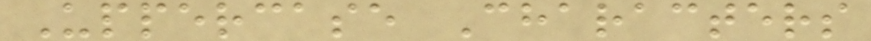Uppercase Characters
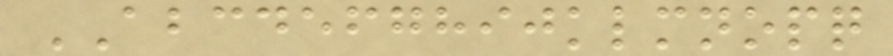ABCDEFGHIJKLMNOPQ
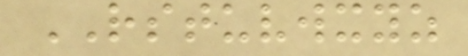RSTUVWXYZ
